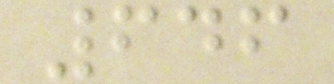646
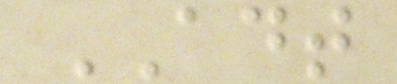ADT
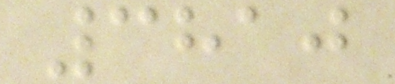3810
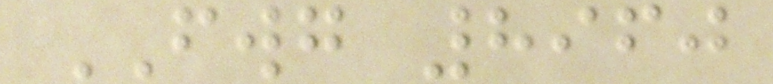FWG 8960
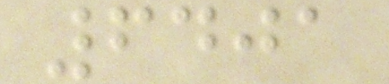6401
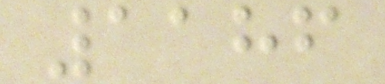1186
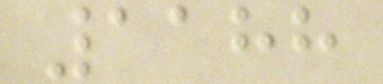1188
